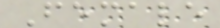Female
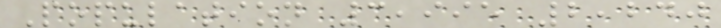Population 3,995 2,240
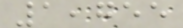1,755
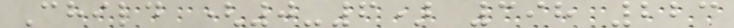Child (0-6) 398 223
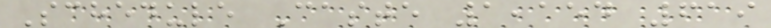Schedule Caste 1,154 619
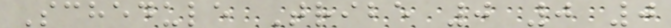Schedule Tribe 0 0 0
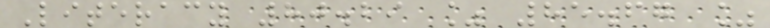Literacy 80.29 % 85.67 %
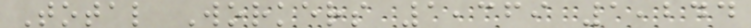Total Workers 1,369 1,244
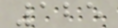125
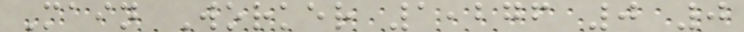Main Worker 1,276 0 0
